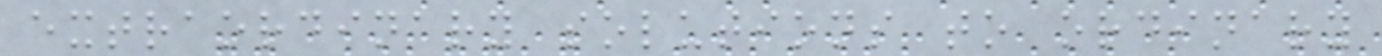extraordinary solutions to ordinary
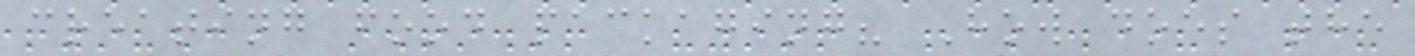creating food packaging? How does the
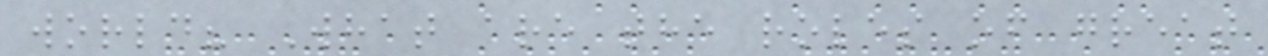world? What are the roles of great
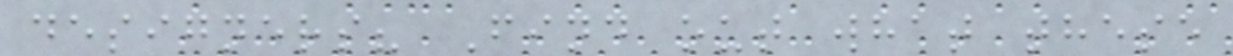designers? Find out what these
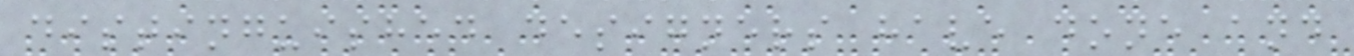distinguished designers have done and
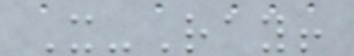X-Ray!
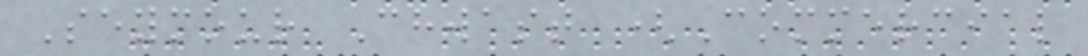Seymour Chwast (Commercial
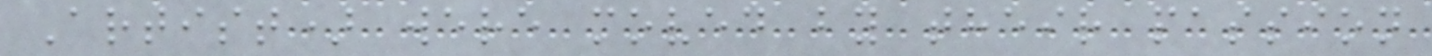Artist) were moved by their passion
